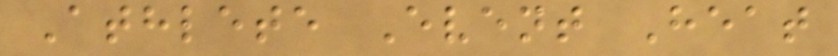Athlete Event Heat
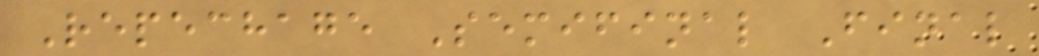Repechage Semifinal Final
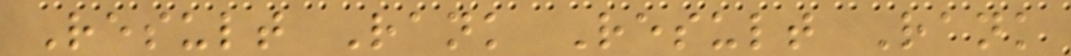Result Rank Result Rank
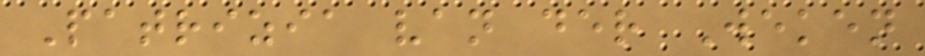Patrizia van der Weken
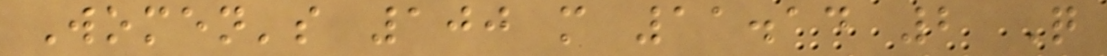Women's 100 m 11.14 2 Q
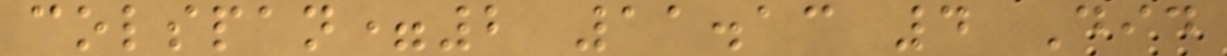colspan=2 11.13 4 Did
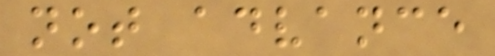not advance
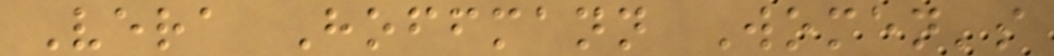Vera Hoffmann Women's
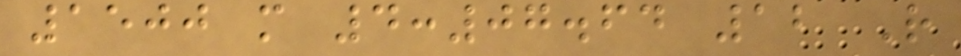1500 m 4:07.64 12 R
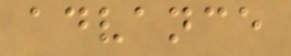advance
